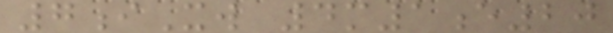7iXw 4m1e20
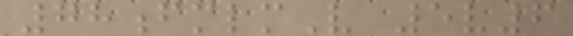78fmlmV 5v6
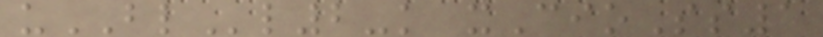uBLl2-k xCioSs1
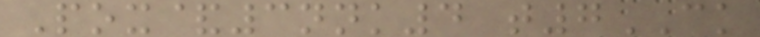Pox&3nnk4 t7CK
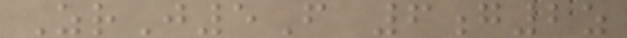ZrJ5F 6g2z
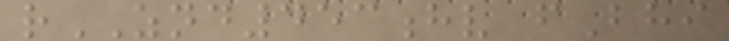rZND453hv fBhi
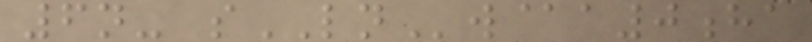6n- sLNw@a0ha
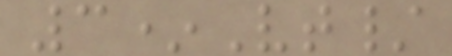3*Vt/
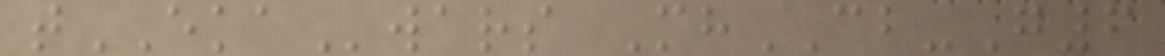tEKAwars MhCB-G6
